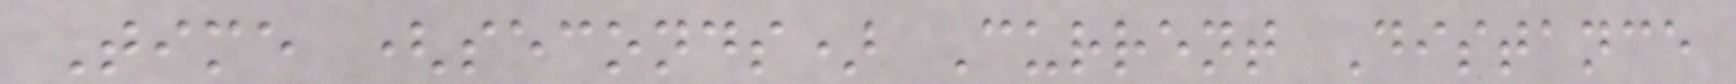Time (seconds) Current Distance
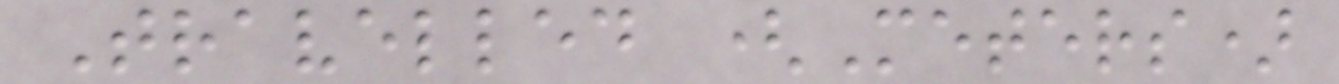Travelled (Meters)
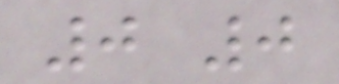0 0
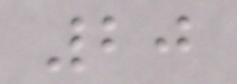20
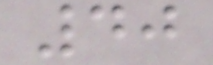40
